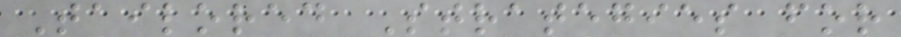Tailored Strategies for
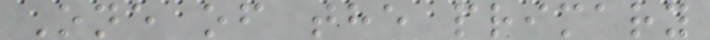One of the primary
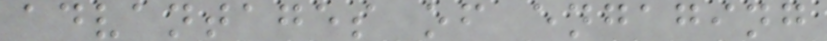advantages of engaging
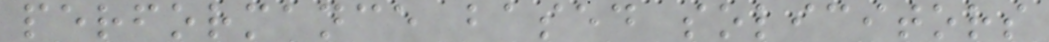performance based solicitors
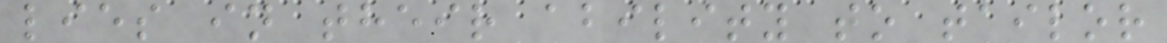lies in their ability to tailor
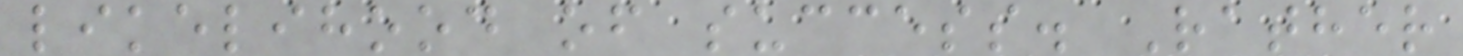likelihood of success. Rather
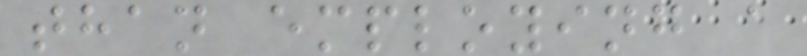than employing a
